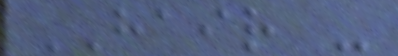HAIR -
